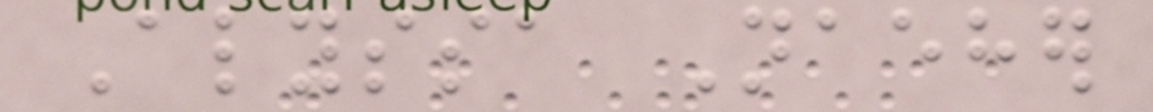Alyssa Naeher
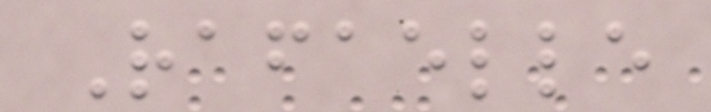Rafaelle
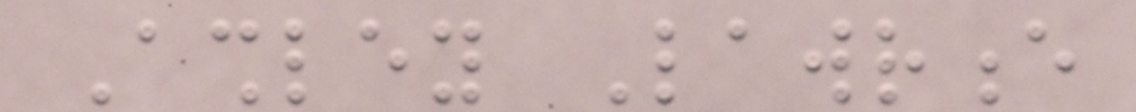Ashley Lawrence
